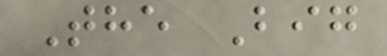The Big
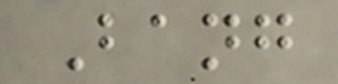Bang
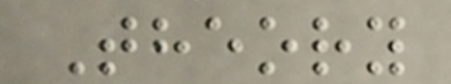Theory
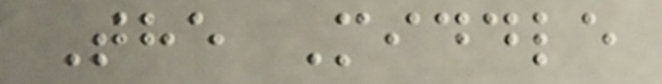The Middle
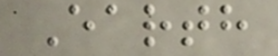Earth
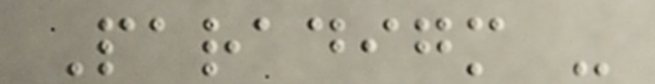Paradigm -
